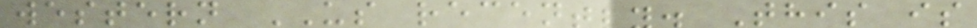western US recently. This is
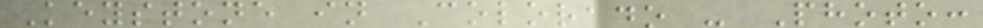Keystone in Colorado - Photo:
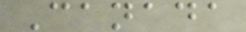Canada
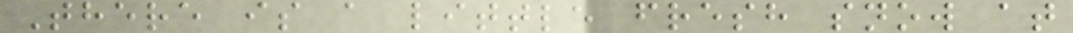There is a little fresh snow at
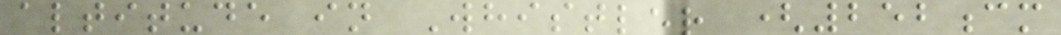altitude in Whistler (252cm
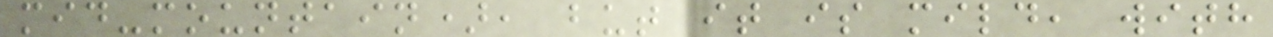mid-mountain), but it is mild, with
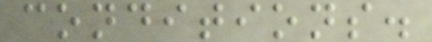conditions.
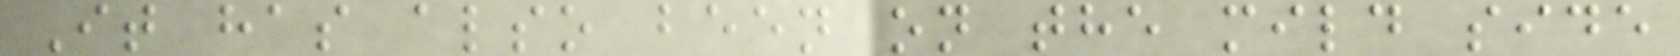It has also been on the mild side
